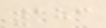183
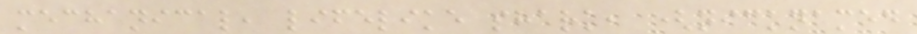mechanical, lifelike shark, (nicknamed
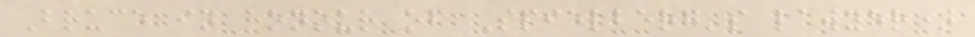Bruce in honour of Spielberg's lawyer)
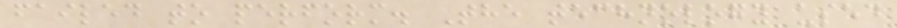failed to perform. The technology used
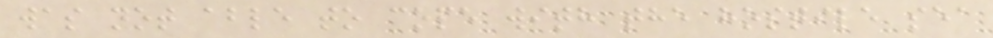was not able to cope with the hostile sea
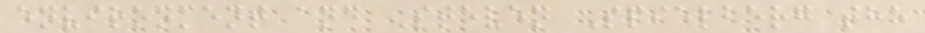environment and Steven Spielberg the
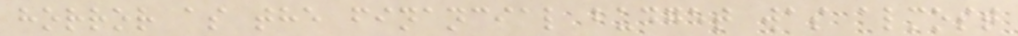horror as the financial budget was almost
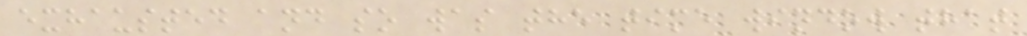exhausted and so was the time window that
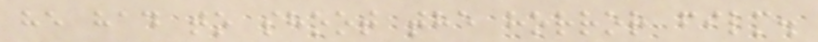he had to shoot the horror film.
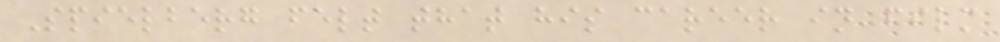Spielberg felt that his career in film
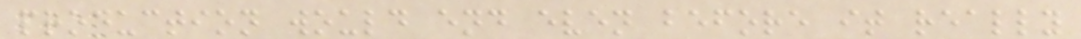production would end even before it really
